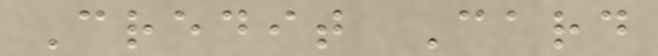Credit Card
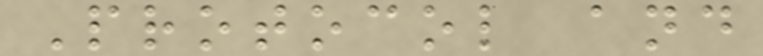Protocol and
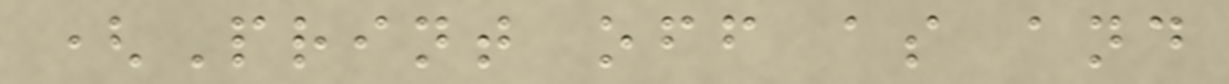(Print off as and
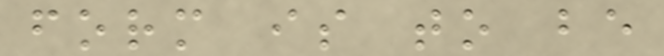form is to be
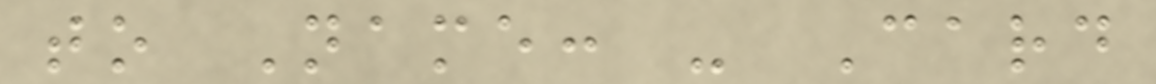to Name: - Card
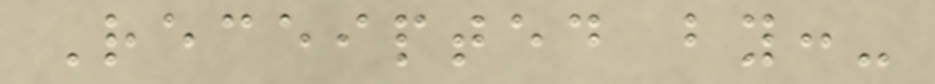Receipted by:-
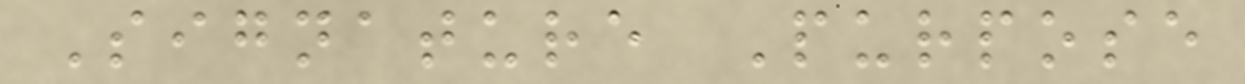Signature Purpose
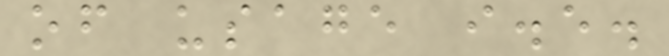of usage i.e.
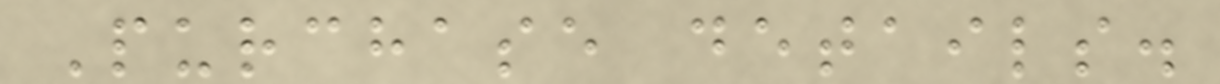Purchase details.
